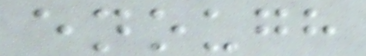enough
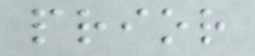prior
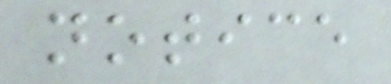notice
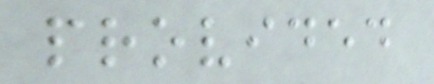provided
